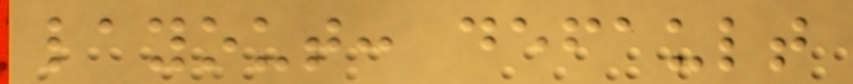layout: default
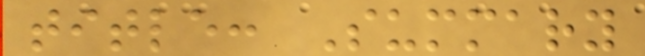title: Summary
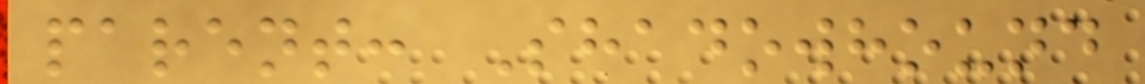parent: Shadowhound
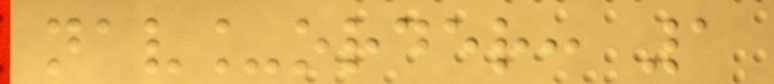nav_order: 1
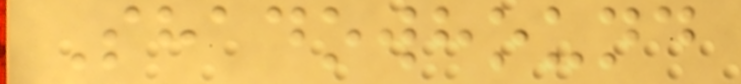Shadowhound
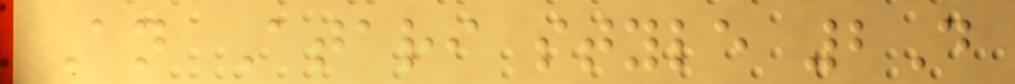An Atari style 2D
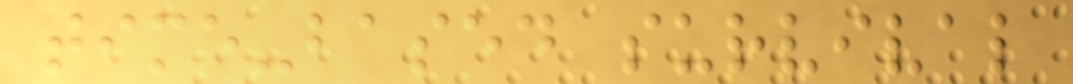time-based survival
